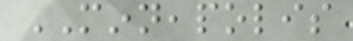MINNEAPOLIS
